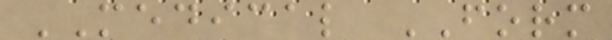MEDICAL FORM
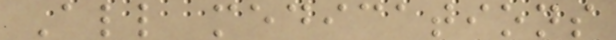All medications
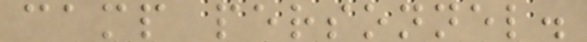camp personnel.
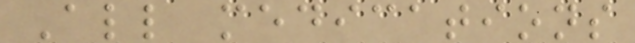All medications
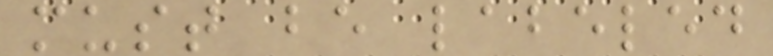must be labeled
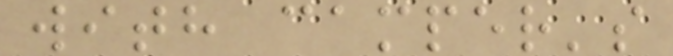with camper's
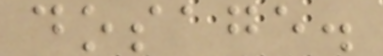dosage.
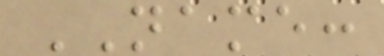NAME:
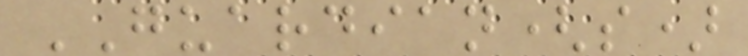GUARDIAN(s)
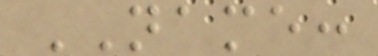NAME:
